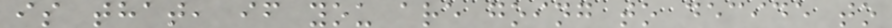is that, if you are going to decide to
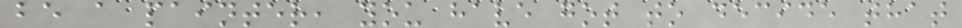be a painter, you have got to decide that
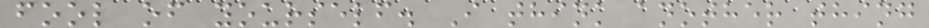fool of yourself. I think another thing
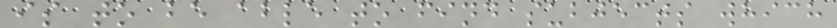is to be able to find subjects which
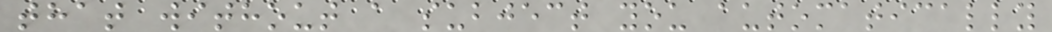that without a subject you automatically
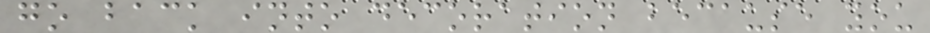go back into decoration because you
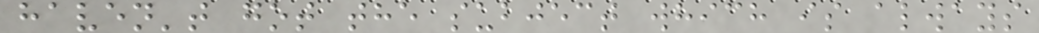haven't got the subject which is always
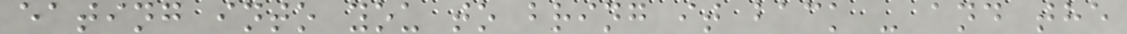eating into you to bring it back - and the
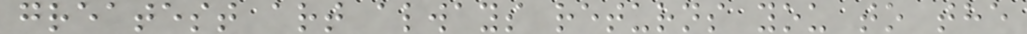greatest art always returns you to the
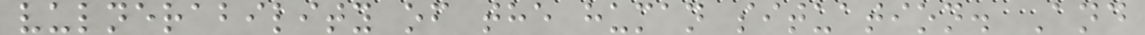vulnerability of the human situation. And
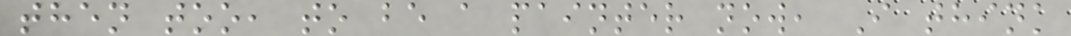then too, to be a painter now, I think
